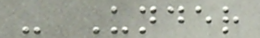- Under
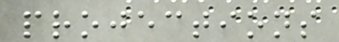projections
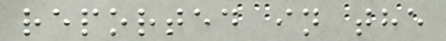reported in the
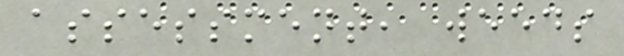assessment, weeds
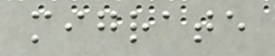migrate
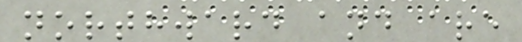northward and are
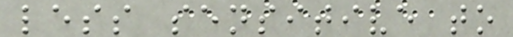less sensitive to
